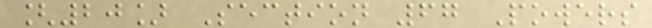[20] Section 67 Powers
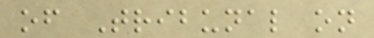of Tribunal on
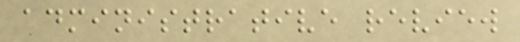administrative review
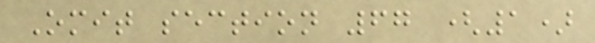Omit section 67 (1)
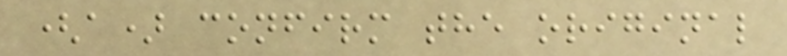(a) confirm the original
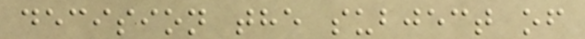decision the subject of
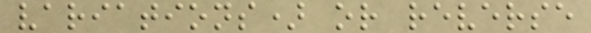variations) or reverse
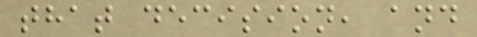that decision, and
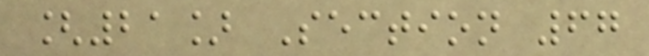[21] Section 67
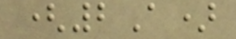(2A)
